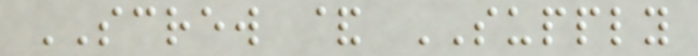SCREW & SUPPLY
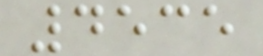4535
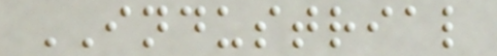INDUSTRIAL
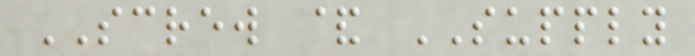SCREW & SUPPLY
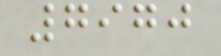7970
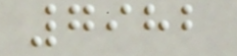7982
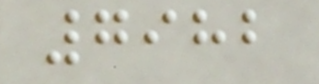7982
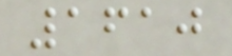1610
